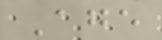Age
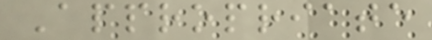Appropriate
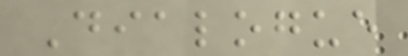Dialogue
